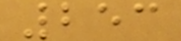253
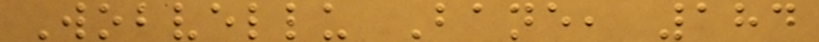Wobvellu Bane, 184
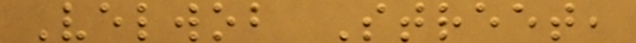Velwob Street,
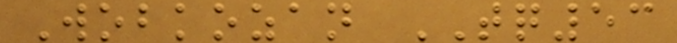Wobkozan TQ53
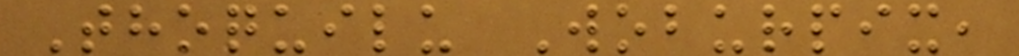Thoquilu Woburpix,
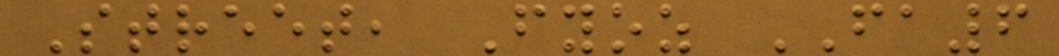Street, Fyoz FA6
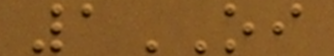1OI
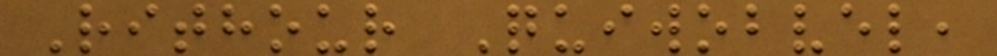Rithour Quiwobvel,
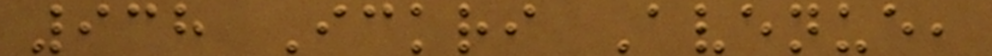938 Ickri Avenue,
